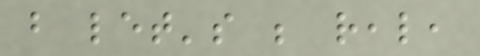but let's be real,
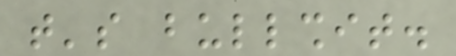that's bullshit.
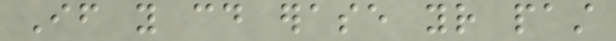If you could erase your past
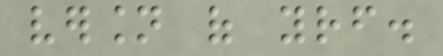version of yourself.
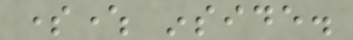somewhere inside.
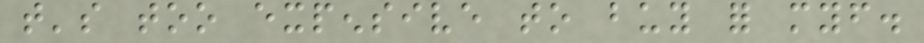that's too expensive to buy for myself.
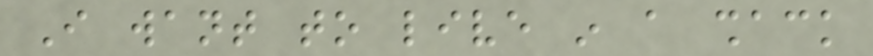I want to live in a shack
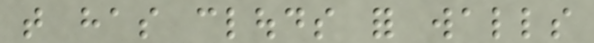that has clouds for walls
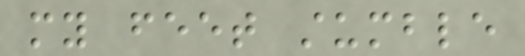my feet stumble
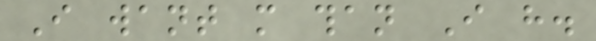I want more than I have.
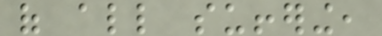of all suffering,
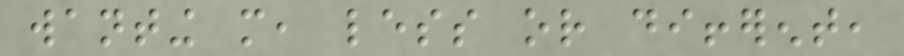wanting more, less or different,
